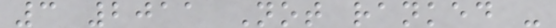3 2011 Not ranked -
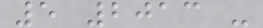5 2013 -
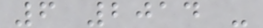6 2014 -
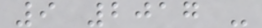9 2017 -
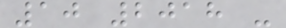10 2018 -
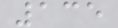135
